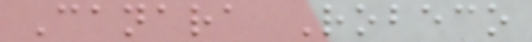Canara Robeco
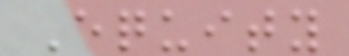Equity
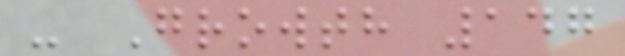- Growth 147
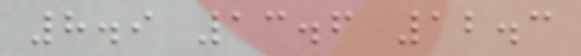8.9 13.6 12.3
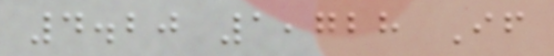4.20 1,728 If
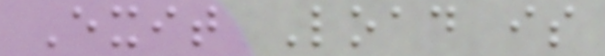Exit Load is
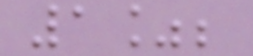1%;
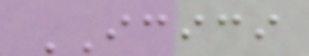ICICI
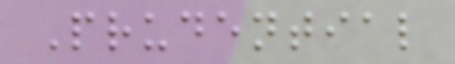Prudential
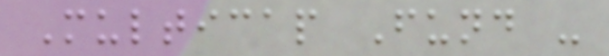Multicap Fund -
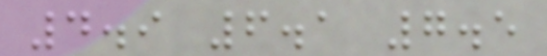4.9 6.1 7.5
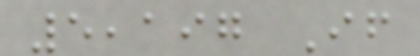5,197 If
